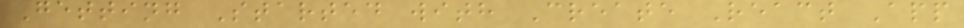Getting Started with Create React App
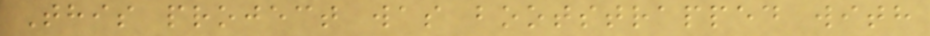This project was bootstrapped with
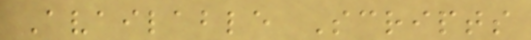Available Scripts
